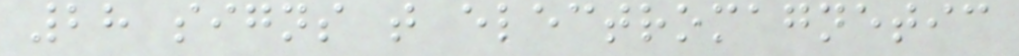28 signs that electromagnetic
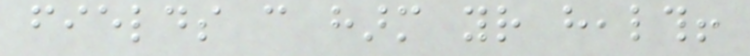fields can harm your health!
